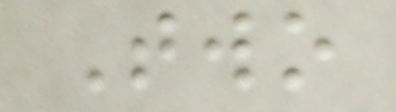Two
